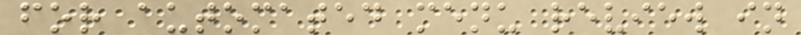for automated menu review in
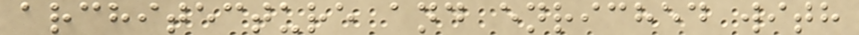architecture and enriched with
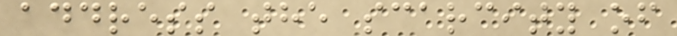address the scarcity of
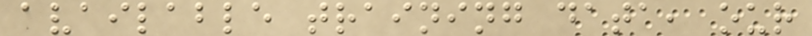available training data, our
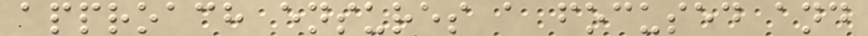approach ensures a focused and
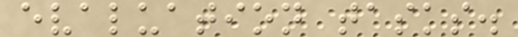evaluation tasks.
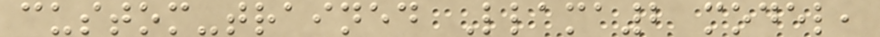custom-trained Llama2 model,
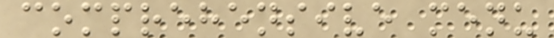comprehensive menu
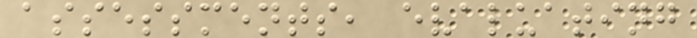assessments, evaluating
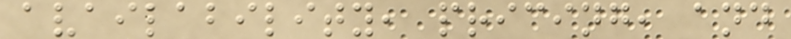availability, pricing, and
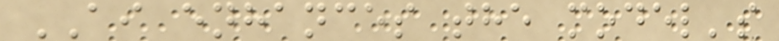AI enhances the model's
